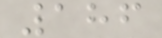186
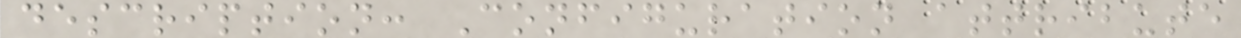description: Configuration attribute
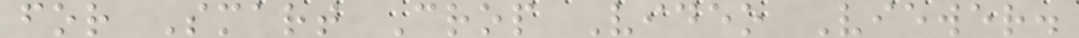for Smart Crop Video Viewer.
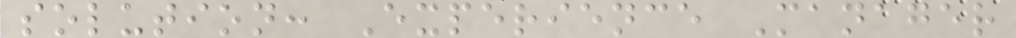solution: Experience Manager
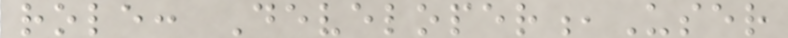role: Developer,User
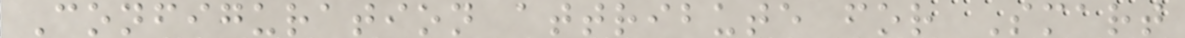Configuration attribute for Smart
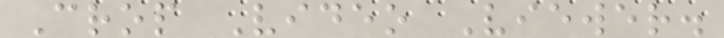Crop Video Viewer.
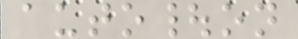auto|on
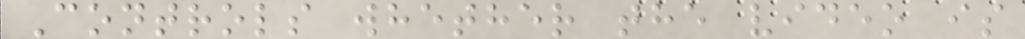Controls whether the video is
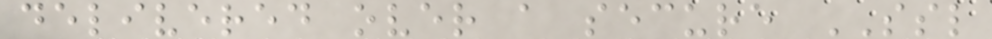delivered over a secure SSL
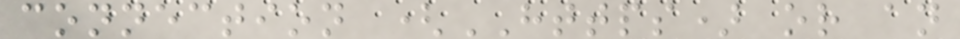connection (HTTPS) or an
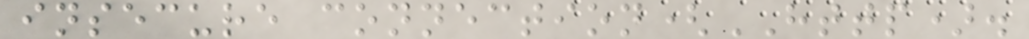insecure connection(HTTP).
